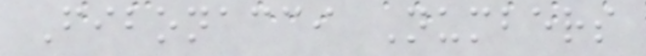Fibonacci Numbers
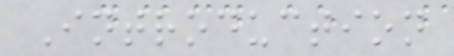Introduction
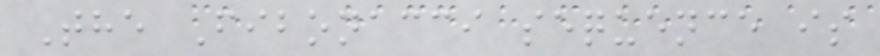The Fibonacci sequence is
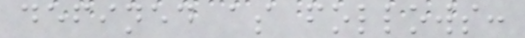defined as follows:
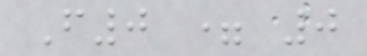F0 = 0
